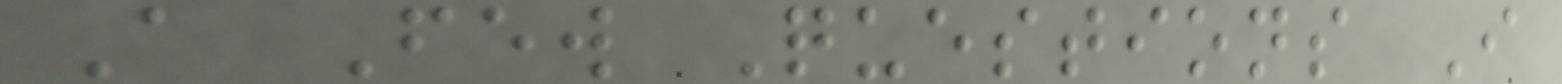A Few Questions I
